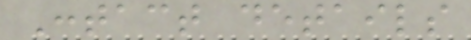Contact details
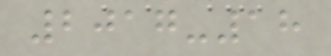2017-18
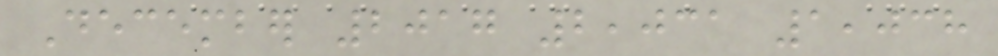December 2017 2,031 1,038
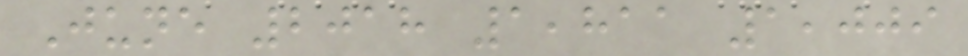June 2018 1,811 1,009
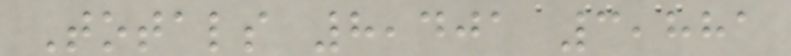Totals 8,401 3,881
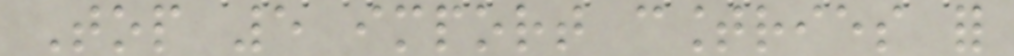Top 5 import countries for
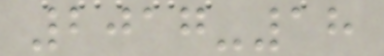2017-18
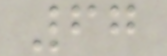67
